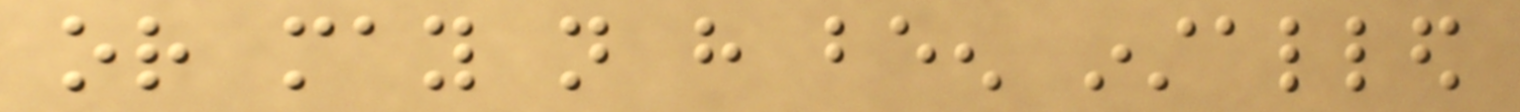or may not have been installed
